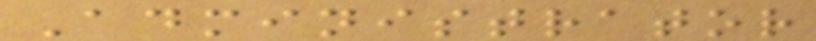Administrator
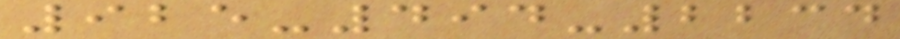925-494-2234
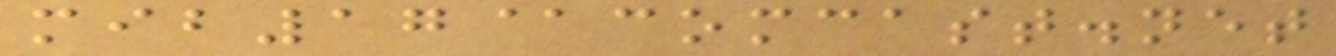mib17@comcast.net
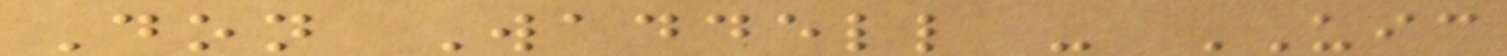Don Waddell - UIC
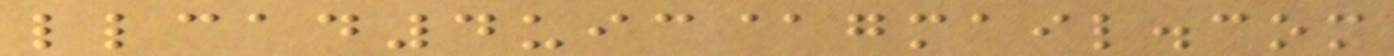llcad4uic@gmail.com
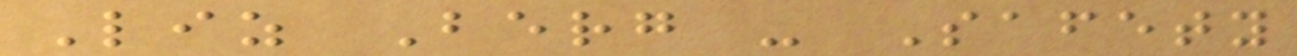Liz Berg - Safety
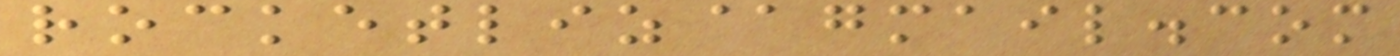rocketliz@gmail.com
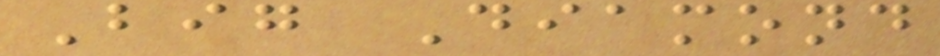Big Diamond
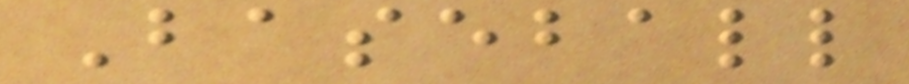Baseball
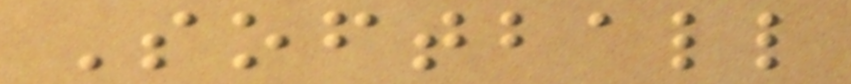Softball
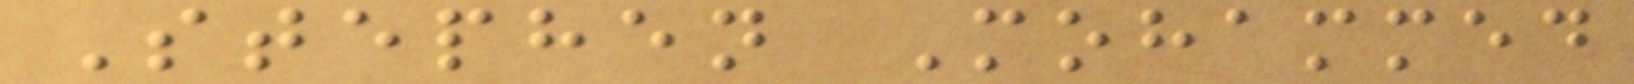Stephen Mohammed
